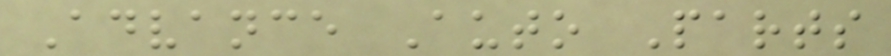Advance Auto Parts
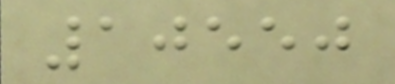10550
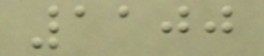1100
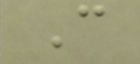C
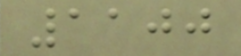1100
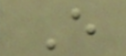E
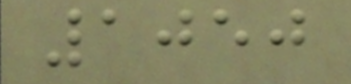1050
